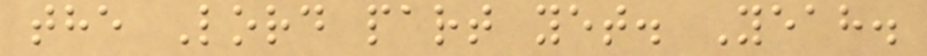the Lord part yet. Yeah.
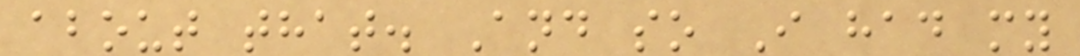about that. And so I had my
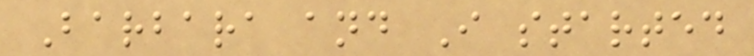Barbara and I started
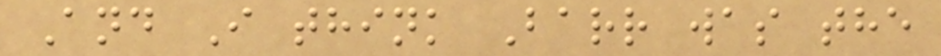And I think Barr was the
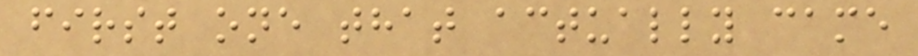first one that actually came
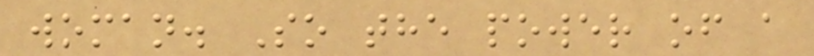woman. So the power of a
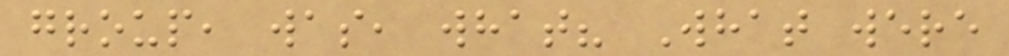group, was, what? What were
